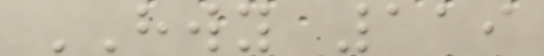HWY 119
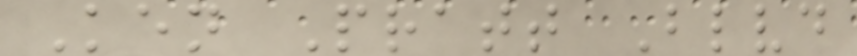Ken Pratt Blvd
